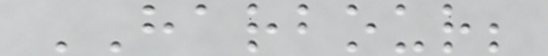HARBOUR;
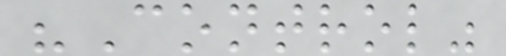"Control"
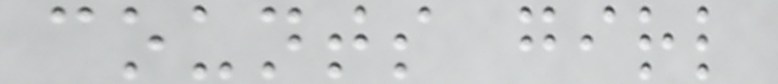counts girl
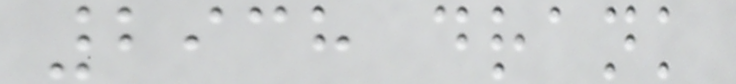2938 drank
